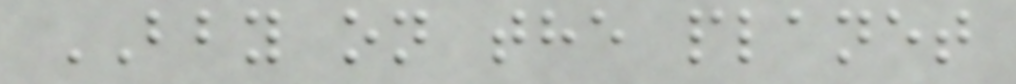BBY on the planet
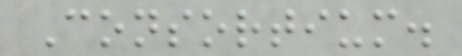Consortium.
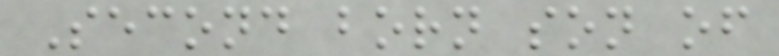Second born son of
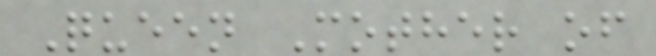Queen Mother of
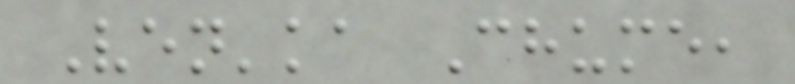Ven'ka Chume,
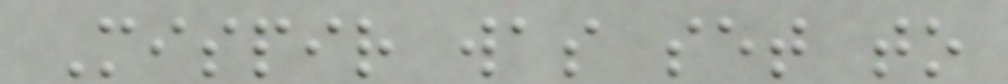Mispir was set to
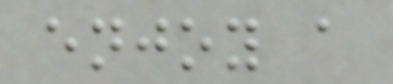enjoy a
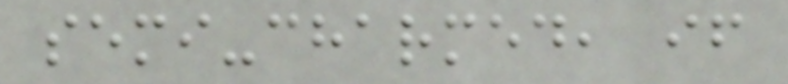semi-charmed, if
